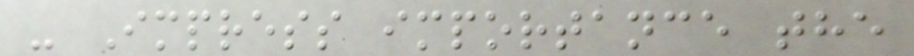- Impress importance the
